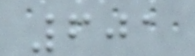601
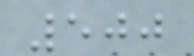500
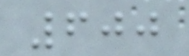600
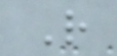R
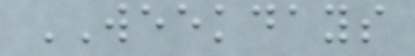WEEKDAYS
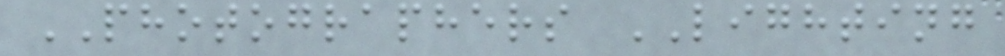PHOTOGRAPHERS LIGHTING
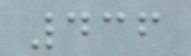436
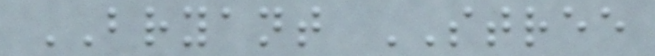BRYANT STREE
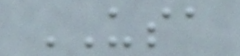USA
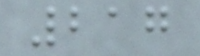217
